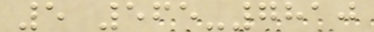5 565-7810
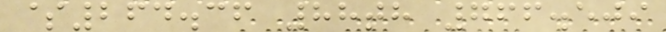$264.36 88th 766.509
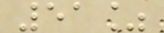51%
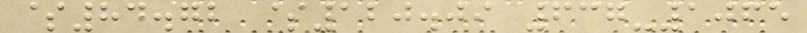$84.72 $120.09 637-1065
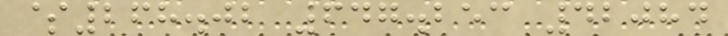$268.02 647.253 42084
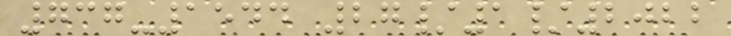737-1544 27/1/2022
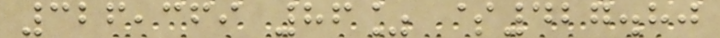326,369 86% $427.80
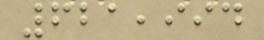621,994
